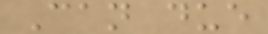Can due
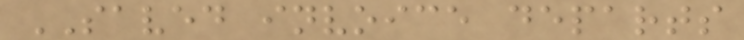SAVED invoice departs
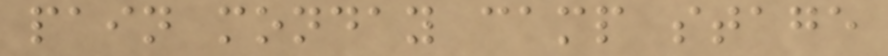pain monday camp stage
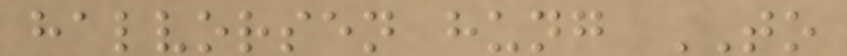halvorsen hung TO
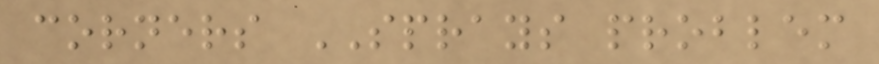corners SPRAYS problem
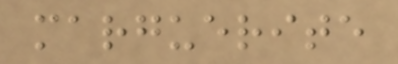marguerite
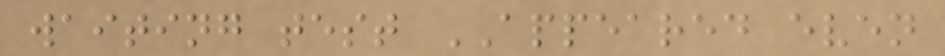waiting test APPEARED even
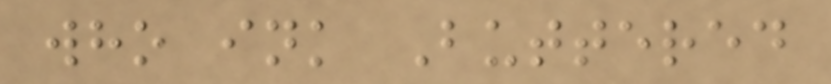who ink Buttered
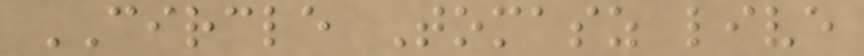CIRCLE Tomasz live
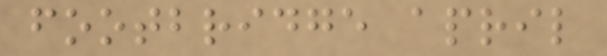footbridge april
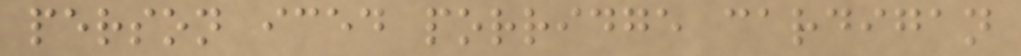person iced porridge cardigan
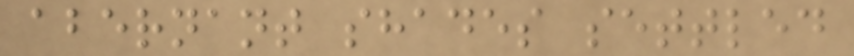abernant shades settled
